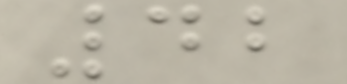42
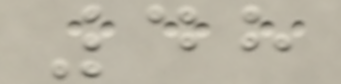48
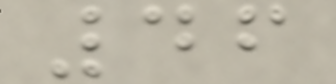46
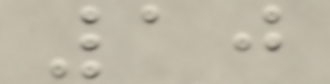10
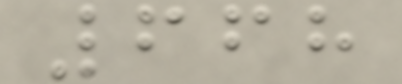668
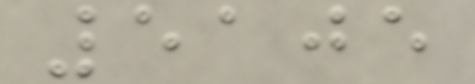5105
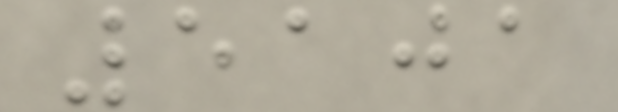5101
